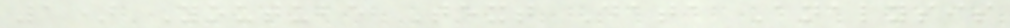1) Youtube Text Data Analysis
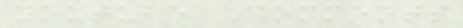youtube Comments
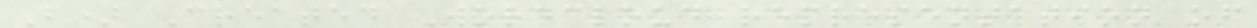B) Created Wordcloud representation of
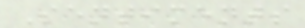Sentiments
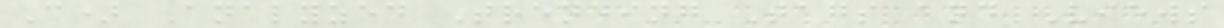C) Analyzed Trending Tags and Views
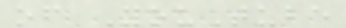of YouTube
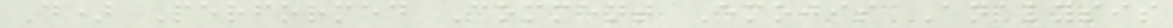D) Performed Comment Emojis Analysis
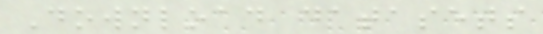Download datasets
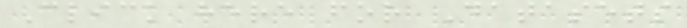Click here for Datasets
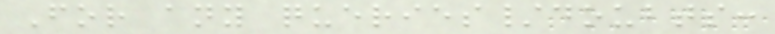For any queries/doubts:
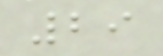29
